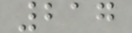217
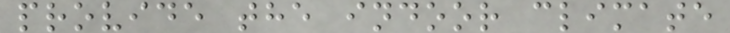provide the indoor climate
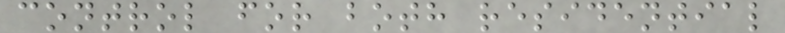control for both residential
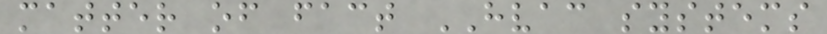matter of fact HVAC systems
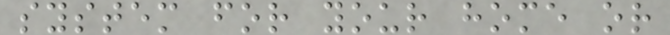system for your home or
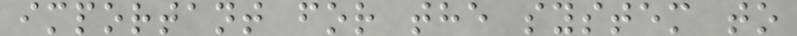important for the system to
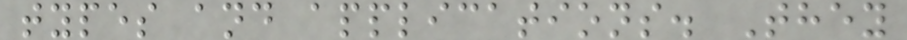types and applications. They
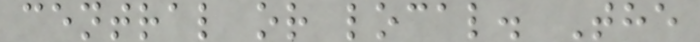central or local. The
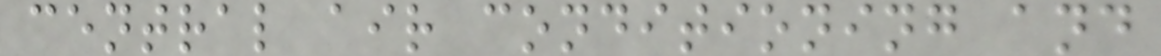central air conditioning and
